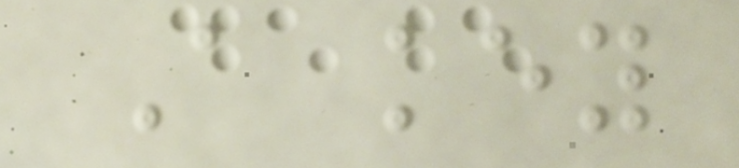A key
